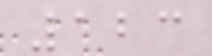123
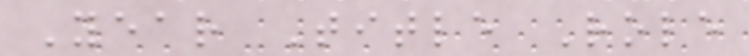Year Title Role
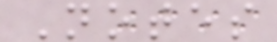Notes
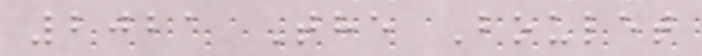2021 The Boulet
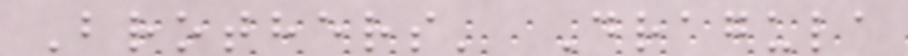Brothers' Dragula
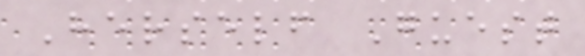Herself Guest
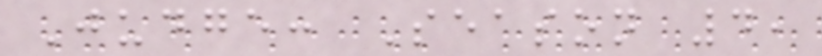Judge: Season 4,
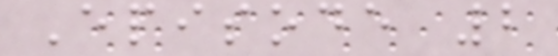Episode 2
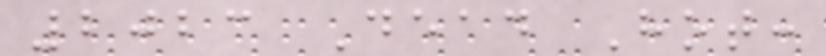2023 Dead Hot:
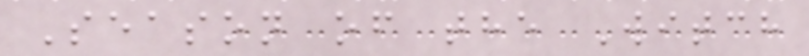Season of the Witch
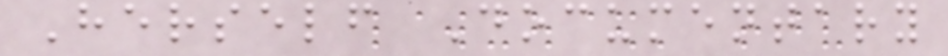Herself Documentary
